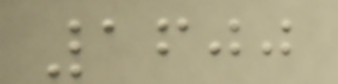1600
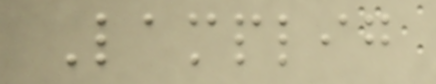Lamplig
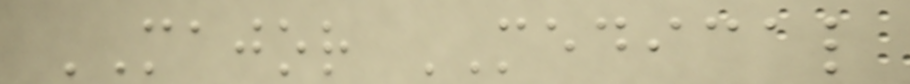MAJOR MEDICAL
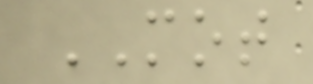MOT
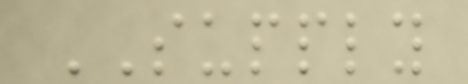SUPPLY
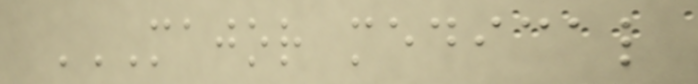MAJOR MEDICAL
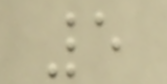5
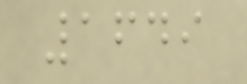1649
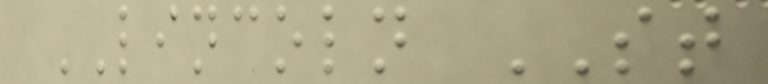LINCOLN ST
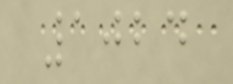1024
